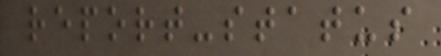report-status
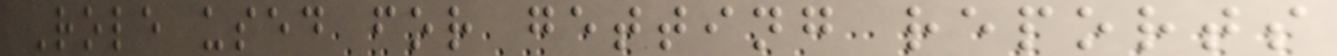Role used for getting reports
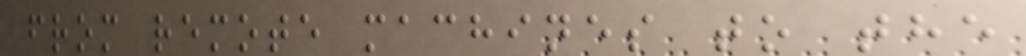from remote machines to the
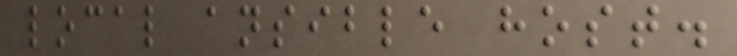local ansible host.
